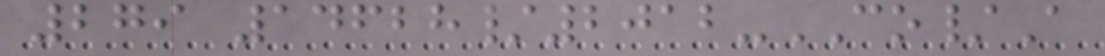279 14628/2012-CO/A
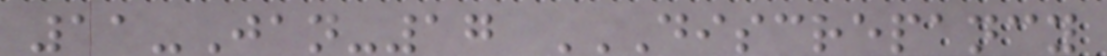11-Jan-17 DISCREPANCY
